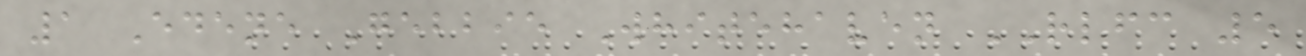1 Edene Gebbie Whitehaven RLFC 5
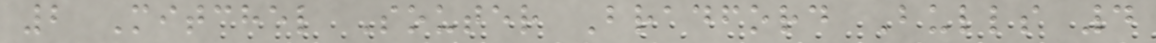2 Mitchel Souter Bradford Bulls 4
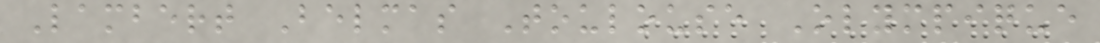Lambert Belmas Toulouse Olympique
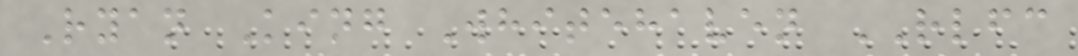Ryan King Whitehaven RLFC
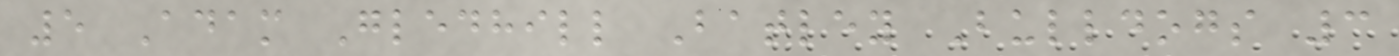5 Adam Gledhill Batley Bulldogs 3
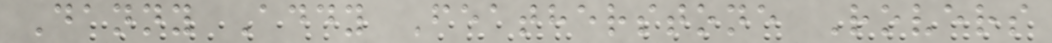Danny Addy Featherstone Rovers
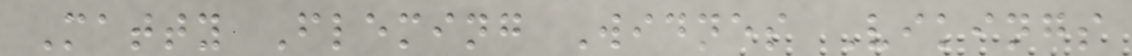Matty Fleming Widnes Vikings
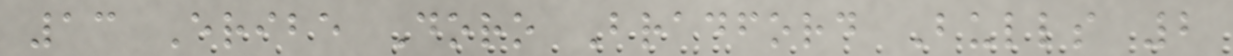13 Eribe Doro Bradford Bulls 2
